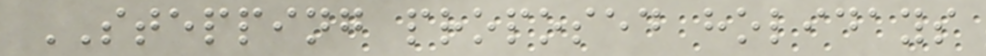STEPPING proposed holidays
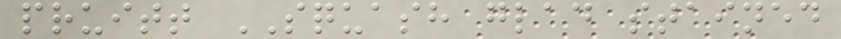pruitt SQUASH glad stained
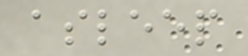asleep
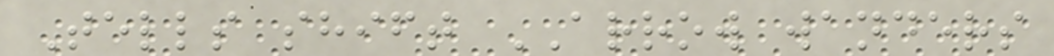Tells shift ARROW wanders
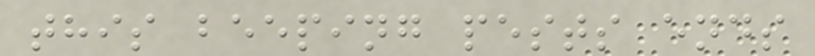this beeping pests ends
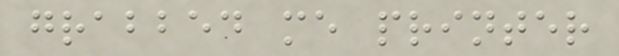grabbed me printer
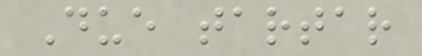Due tartar
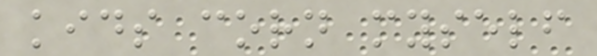kids corn myself
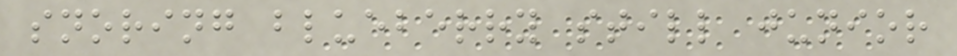snoring blueberry still junior
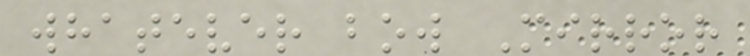whatever bow Mirror
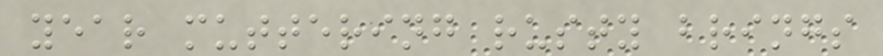year muttering rusty brings
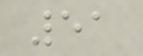51
